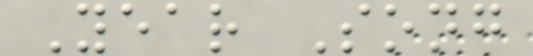Year Song
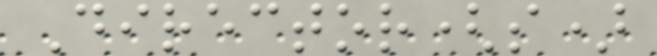Director(s)
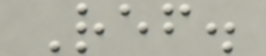Ref.
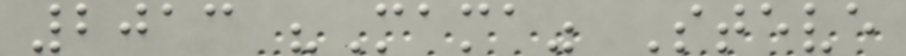2013 "Mama" Steve
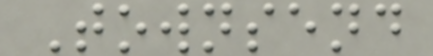Townsend
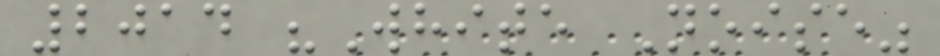2014 "White Noise"
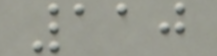110
